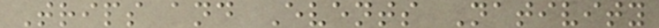Trips and Events Nativity
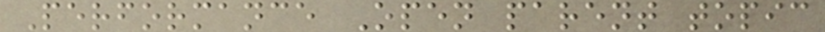Performance Open parent topic
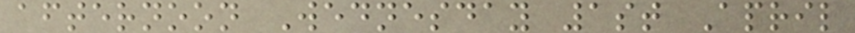afternoon Wednesday 1st April
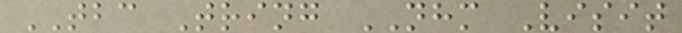TBC Tring NHM Visit
